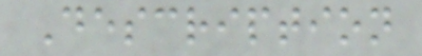Description
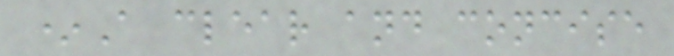*A clear and concise
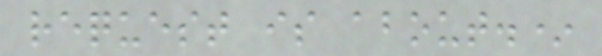request is about.*
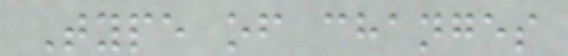Type of changes
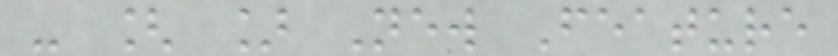- [ ] New Feature
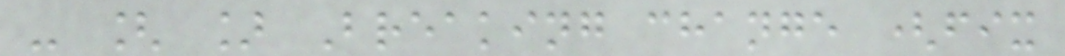- [ ] Breaking change (fix
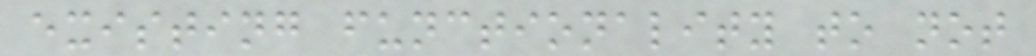existing functionality to not
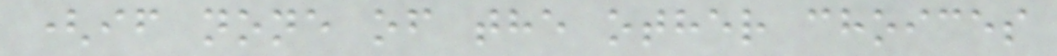(if none of the other choices
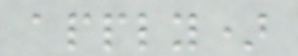apply)
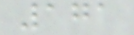171
